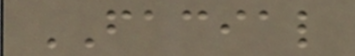FACIAL
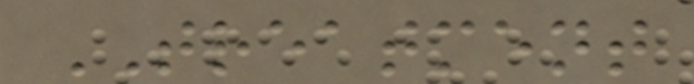TREATMENT
